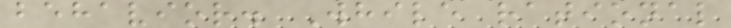behavior. While rational
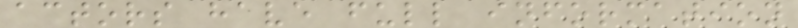actors have full information
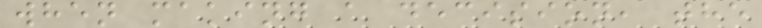when making a decision, the
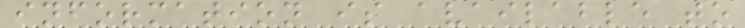information is available to
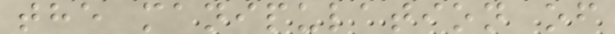the manipulation of
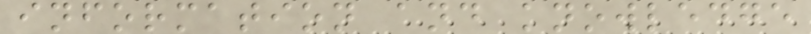information and knowledge
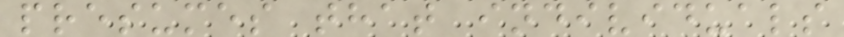presumes that individuals
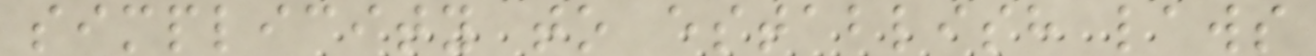simplicity to establish laws
